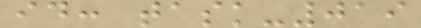id: task-019
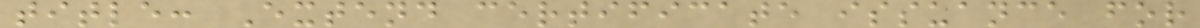title: Extend certificate issuance for
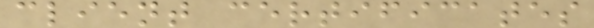client certificates
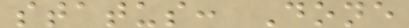status: Done
